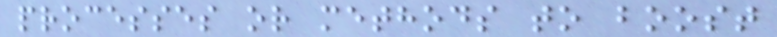processes or methods to boost
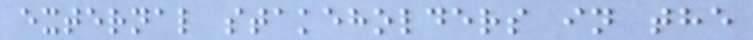external stakeholders in the
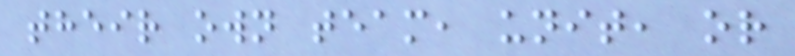their own team, unit, or
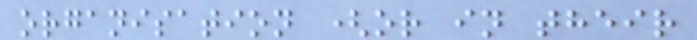organisation (or in their
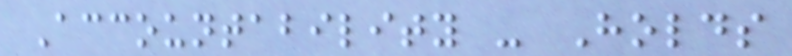Accountability - Holds
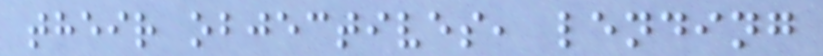their objectives, lending
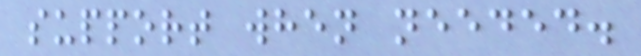support when needed.
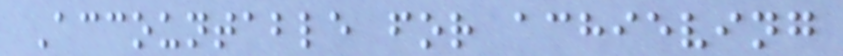Accountable for achieving
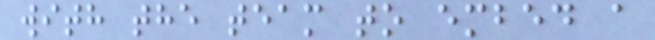with the team to embed a
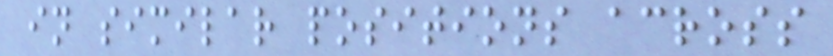in similar positions across
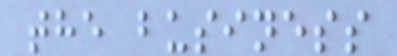the business
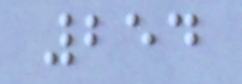254
